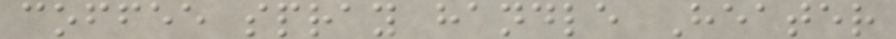coffee spray handle Heater
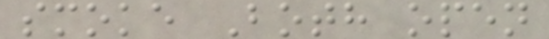smoke Both open
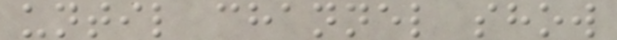until channel show
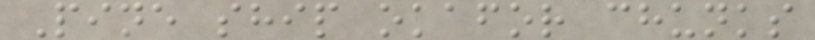Pine ship okafor chunks
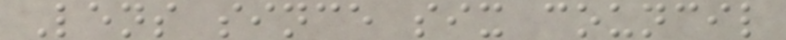Lens since six council
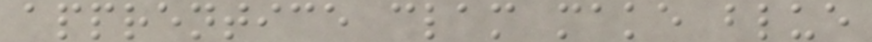apprentice clam make blue
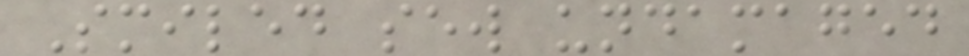Smiled sew undamaged
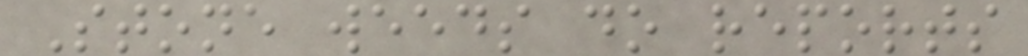Stone weeds do reports
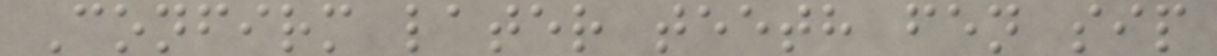Confirm later teeth fen sip
